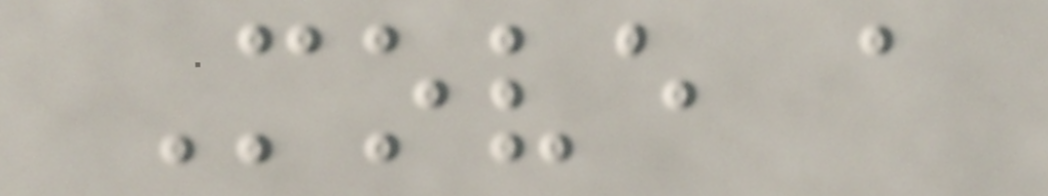Move a
